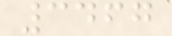3467
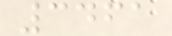3461
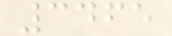3465
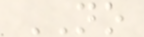NO
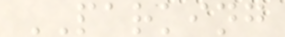PARKING
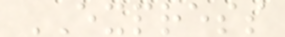EXPRESS
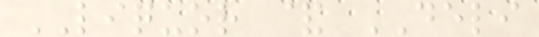LIQUOR & DELI
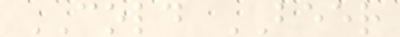COLD BEER
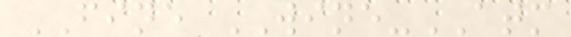FINE WINE-ATM
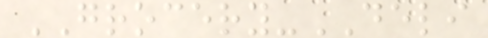GROCERY-DELI
